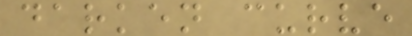darken curve
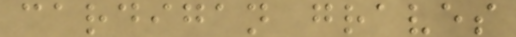cardigan graves
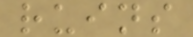ruins
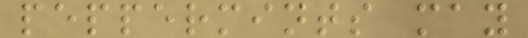peppermints may
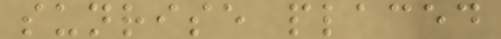sunrise placed
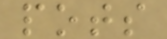pots
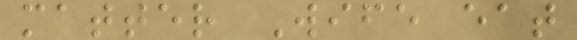matter Wife eat
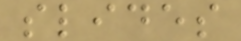slides
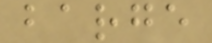barge
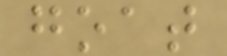goat
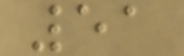51
